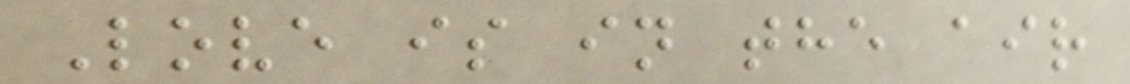Love is in the air
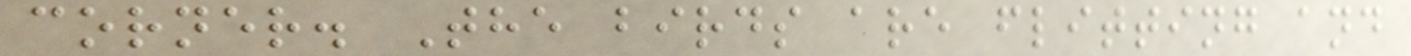corner. The birds are flitting and
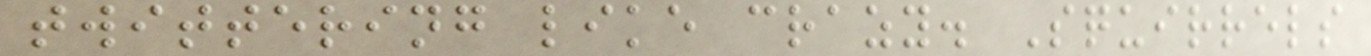twittering like crazy. Squirrels
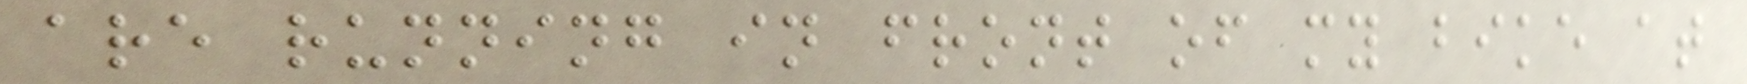are running in front of my bike at
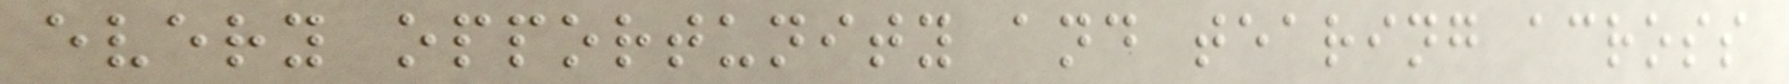every opportunity and tearing across
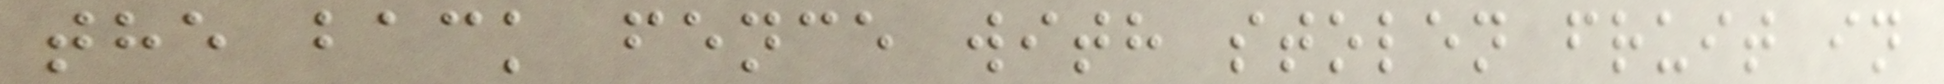the back fence with stolen fruit in
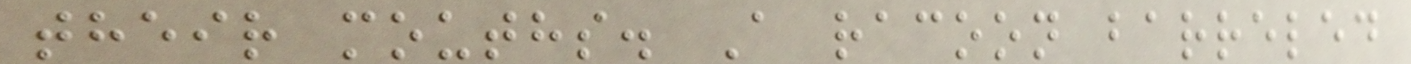their mouths. A racoon barreled
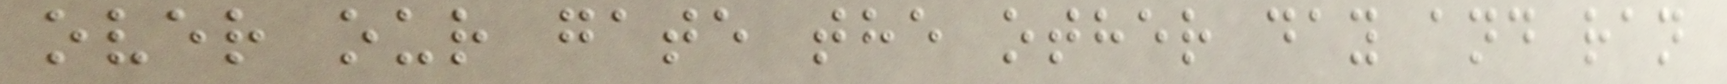over our gate the other day and ran
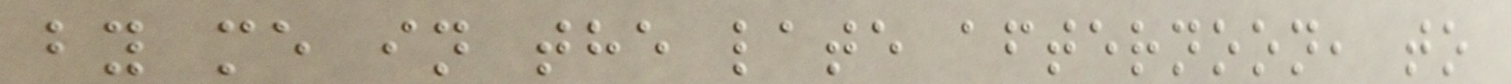by me in the late afternoon, to
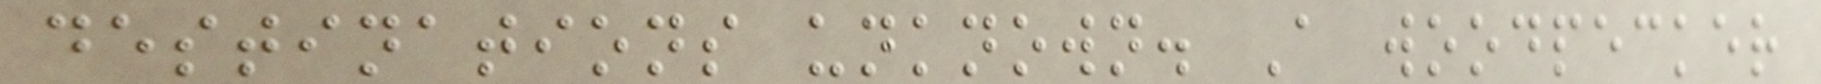destinations unknown. A woodpecker
